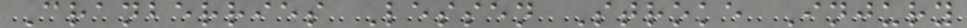Cranberries Lessen Stroke Injury
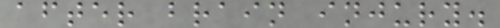after brain injury.
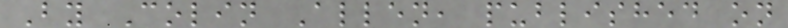By Colin Allen, published on
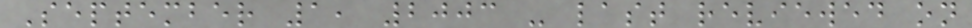September 1, 2003 - last reviewed on
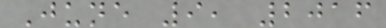June 9, 2016
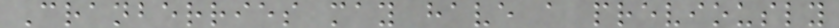Cranberries may have a previously
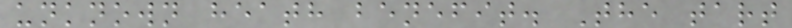unknown heath benefit. The tart
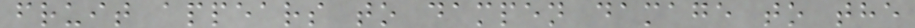fruit appears to dampen damage to the
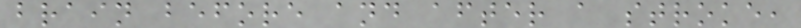brain before and after a stroke,
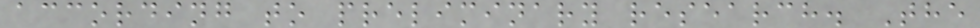according to preliminary research. The
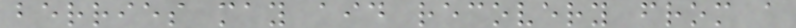berries may aid recovery from a
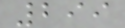299
